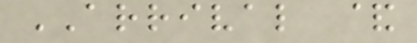ARRIVAL &
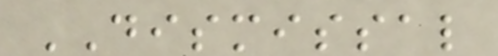DISMISSAL
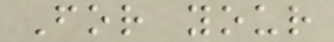For your
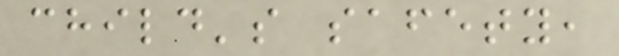child's safety,
